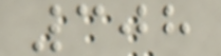308
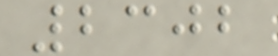2302
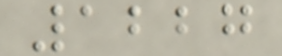1227
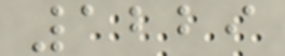1229
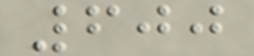600
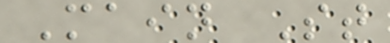Main St
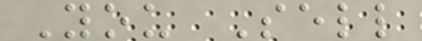You Sell
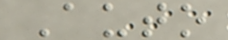Auto
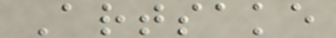Artsake
